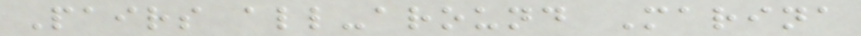Pairs all-around Marina
